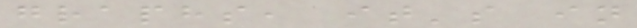graphs, it's in
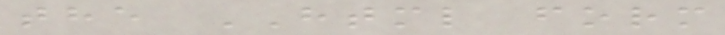the HTML form
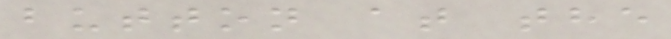button at the
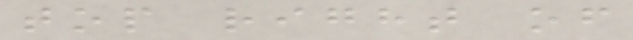top right of
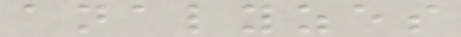analyzes
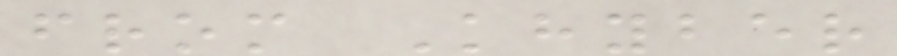from Khyber
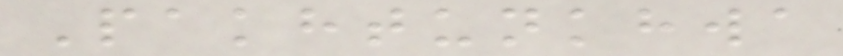Pakhtunkhwa
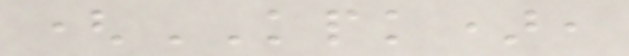(KPK),
